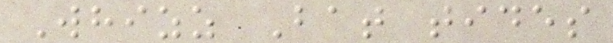Whizz Bat tides
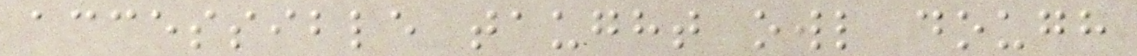accessible taught owl dough
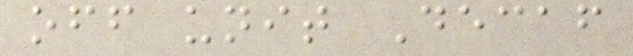off unit Decaf
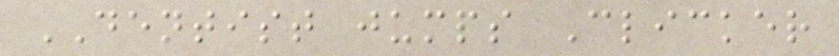DENTIST jumps Clicker
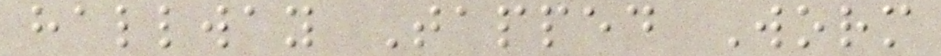hallway Tapped Worm
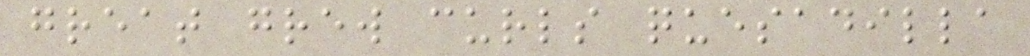great grew curls quesadilla
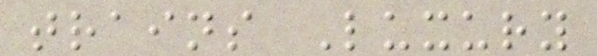trains Luxury
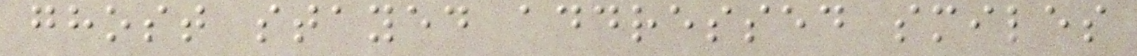ghost stayed addressed smiles
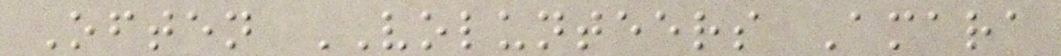Often VOLUNTEERS Amara
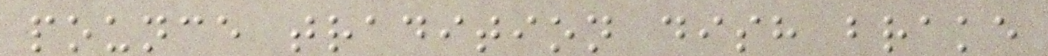pounce tradition dish brake
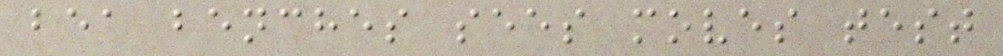bea benches sees moves test
